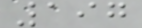197
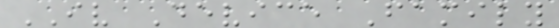IV Device Family
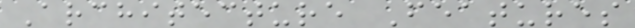Architecture Features
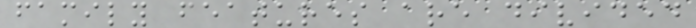family features are divided
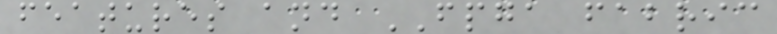features and FPGA fabric
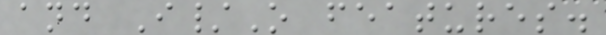and I/O features.
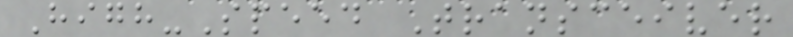High-Speed Transceiver
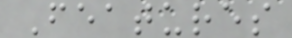Features
